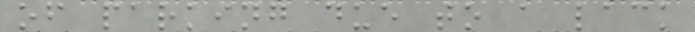of parking due to a lack
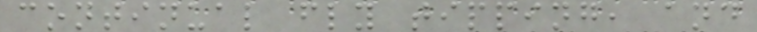continual fly tipping, and
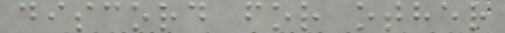discord for other
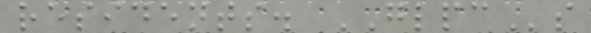residents. GLPCs
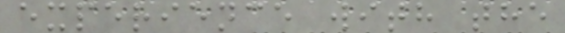experience with the
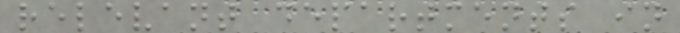relevant departments in
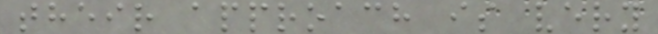their approach is very
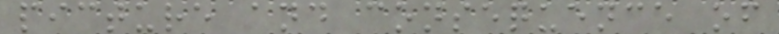picture and consequence of
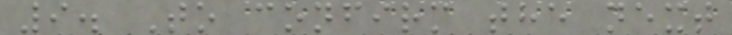9. To confirm the next
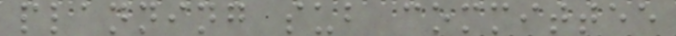planning sub committee
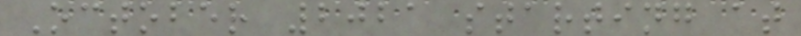October 2021 starting at
